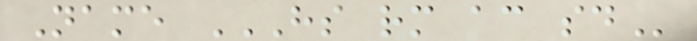Name HS RM AC SD
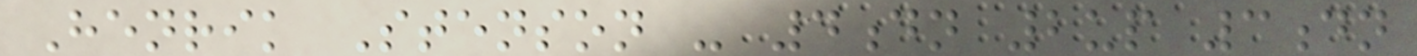Henrik Stenson - 4dn 2up 3dn
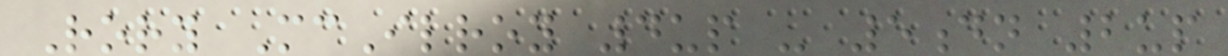Rory McIlroy 4up - 5dn 2up
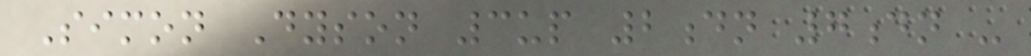Simon Dyson 3up 2dn 7dn -
